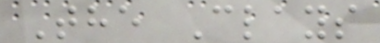The Clays
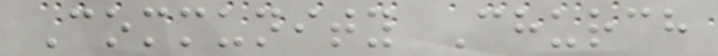Community Church
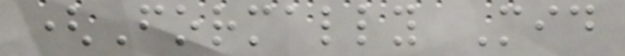(Formally Mid
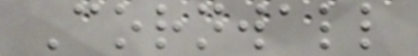Cornwall
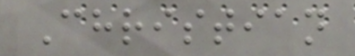Christian
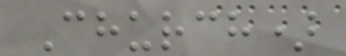Church)
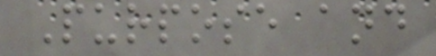Purpose and
